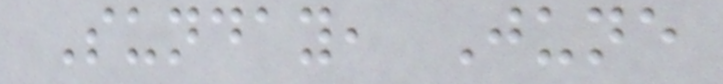Sunday, June
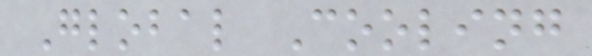Global Cooling
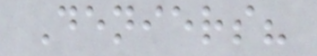Deniers?
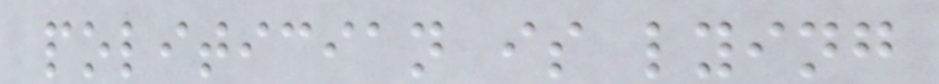politician is lying
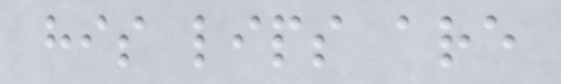his lips are
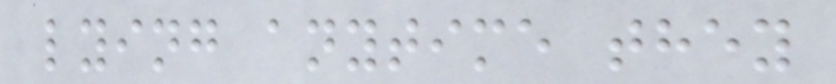lying anytime they
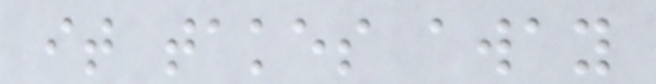it takes away
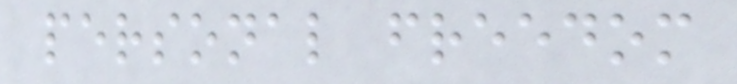personal freedom
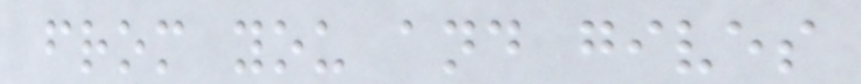from you and gives
